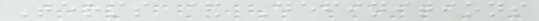Terms & Definitions
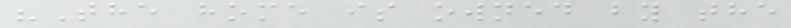"The home is owned by the
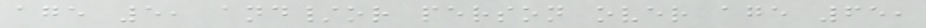age 5, and/or person over age 65,
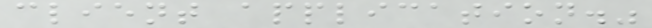client application."
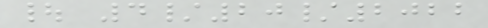| 4/20/2022
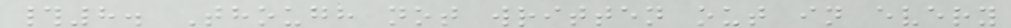#8. Though not written out in every
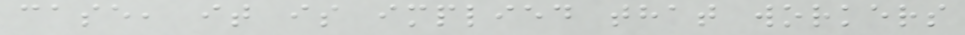case, it is implied that workers
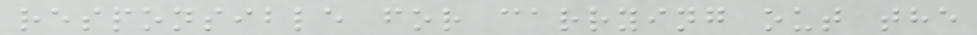responsible for carrying out the
